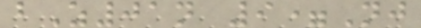bZ01n 9=Nj
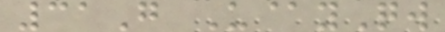31G U@yQw
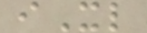iXl
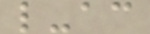l-ac
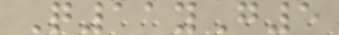Q11yG5
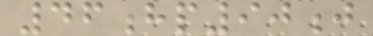46hp90j
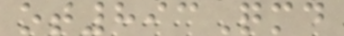ot893Qmd
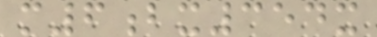m6bx354x
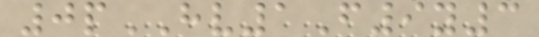0pHV1F9y3
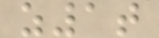z1t
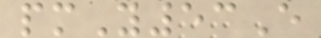pmY53E
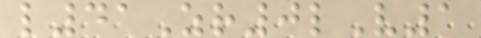l41Zr0lV1
